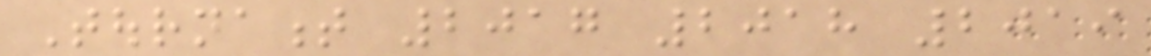Tournament 2017 2018 2019
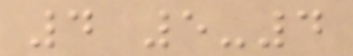4 5-4
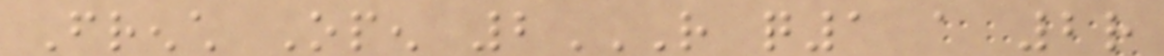French Open 2R Q1 A 2R
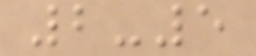2-5
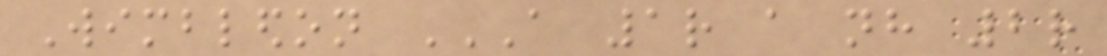Wimbledon A 1R A NH 2R
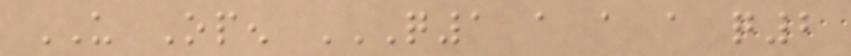US Open Q1 A A A Q2
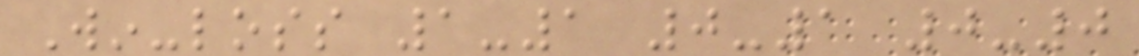Win-loss 1-1 0-1 0-0
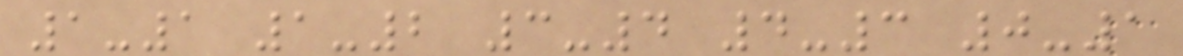1-1 1-2 3-4 4-3 0-1
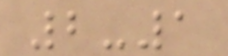2-1
